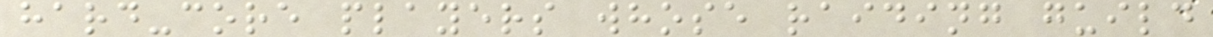hard-core players whose raiding guild
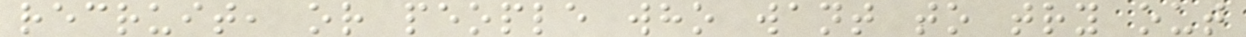recruit, or people who want to try out
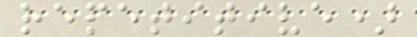repetitive)
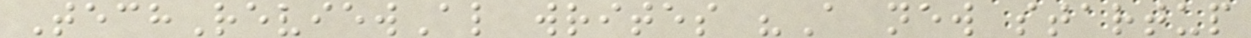TechReviewAl writes "A new startup
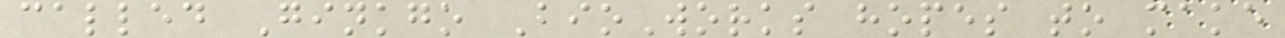called Ginkgo BioWorks hopes to make
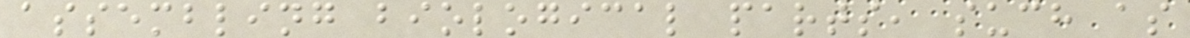assembling biological parts, such as
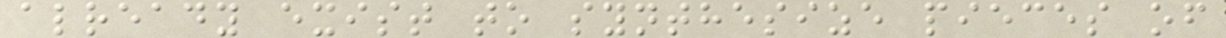already exist to synthesize pieces of
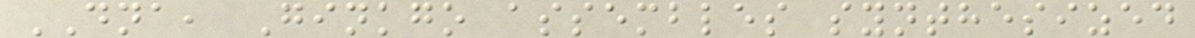DNA, Ginkgo assembles synthesized
